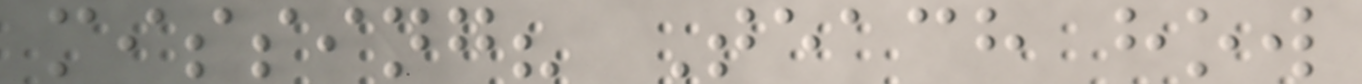missing? Teach how
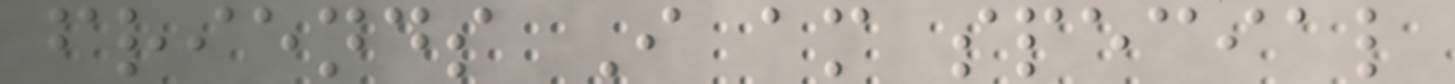friends I am special
